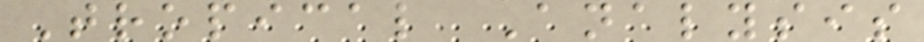Tropical Analysis
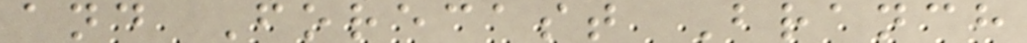and Forecast Branch
